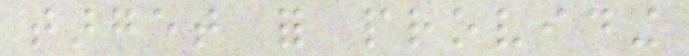target for providing
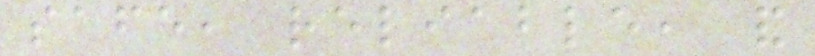safe, reliable, and
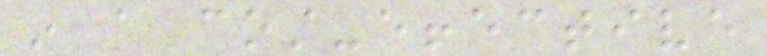in a cost-effective
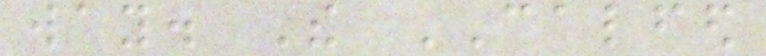way. The CALFED
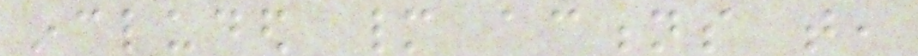included many actions that,
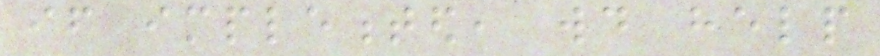if implemented, would help
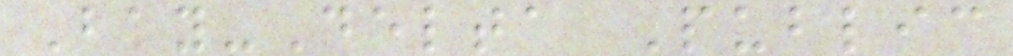Bay-Delta Public
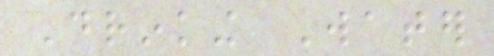Drinking Water
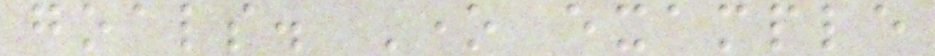goals. One example
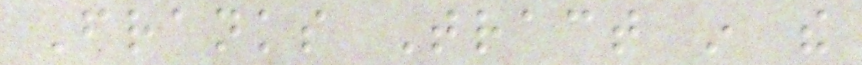Franks Tract in the
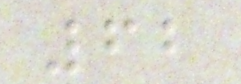62
